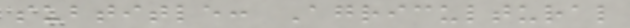subtitle: Agricultural
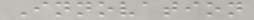Innovation
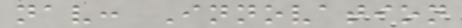nav: Innovation
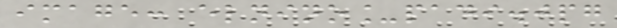image: elnino_padi.jpg
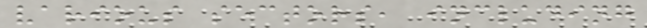various sectors, including
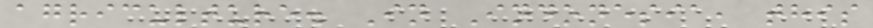agriculture. In Indonesia, this
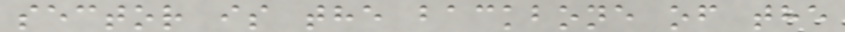sector is the backbone of the
